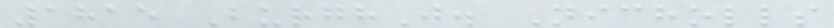1815 BurghJ. Nicholls
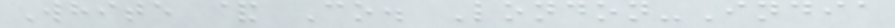White & Co. London-India
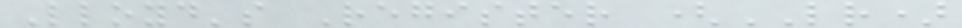Lloyd's Register (LR)
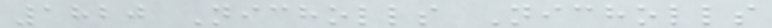1820 Nicholls Nicholls
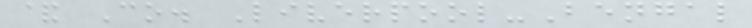& Co. Liverpool-Bengal
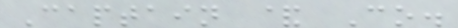Captain & Co.
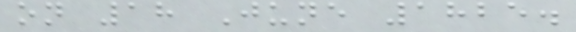on 18 June 1825.
